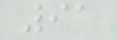91
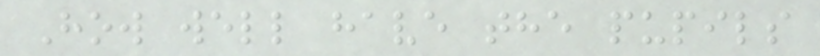How well have the pupils
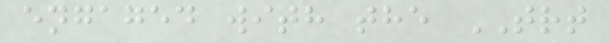engaged with the TRT
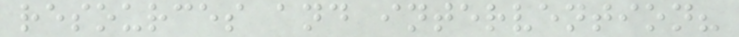resources and intervention?
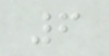6
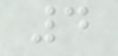4
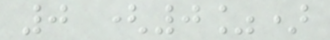0 (0%)
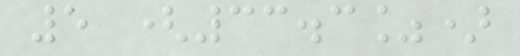5 (33.3%)
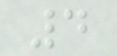4
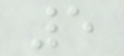5
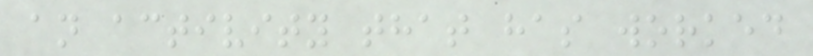an activity that has worked
